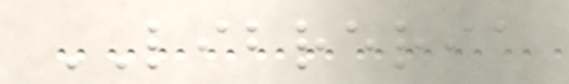LIBRERIA
